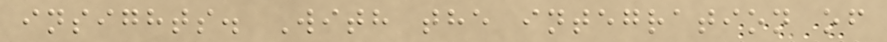insights. With the integration of
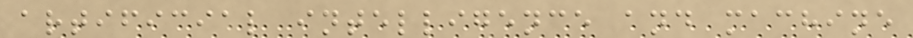artificial intelligence and machine
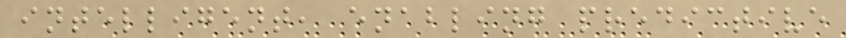intelligent, enabling predictive
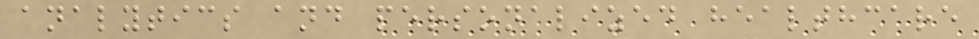analytics and personalized healthcare
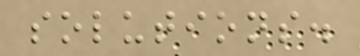solutions.
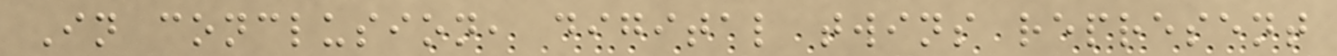In conclusion, digital twins represent
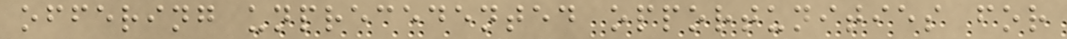offering unprecedented opportunities for
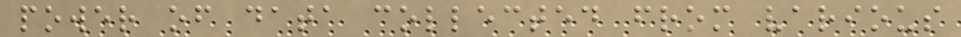power of data collected from various
